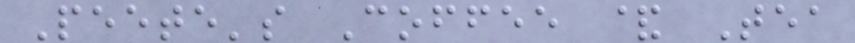Peete's Coffee & Tea
